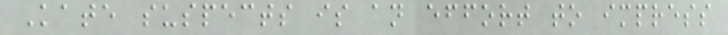Kate suspects is an effort to impress
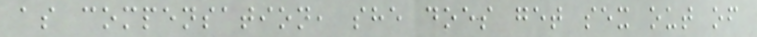as compensation, she does get sex out of
